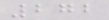272
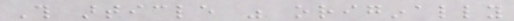This article was originally
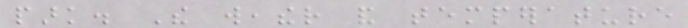park. The weather and temperature
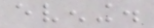evening.
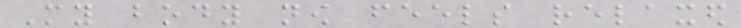My body now feels relaxed
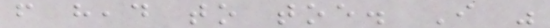from head to toe. I was
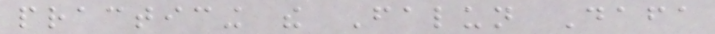practicing the Falun Dafa
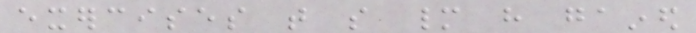exercises that so many have gained
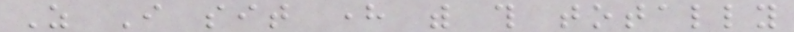As I sit here with this totally
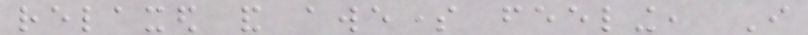relaxed and awesome feeling, I
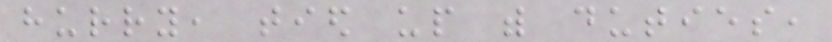hurry, tied up with duties,
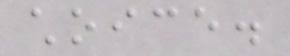choice.
